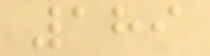189
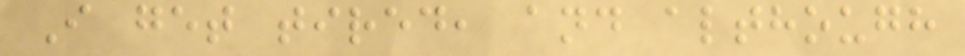I get tired, and although
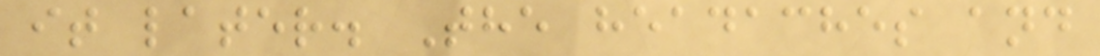it later. The headaches and
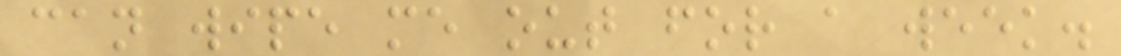can wipe me out for a week.
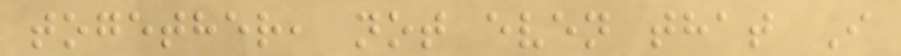together, not even that I
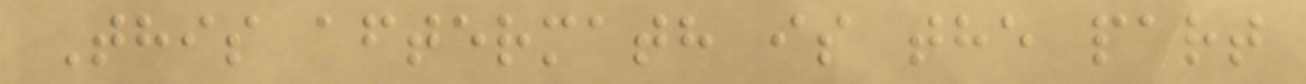This aftermath is the part
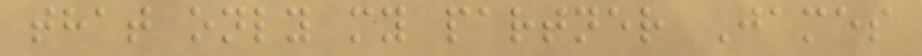that only my partner James
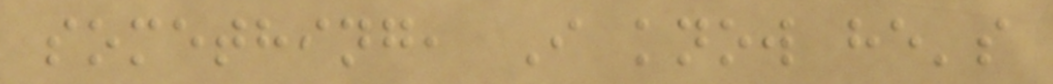something, I know he's
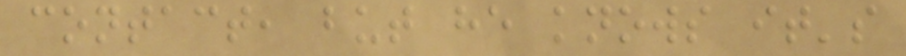contact, but he knows it's
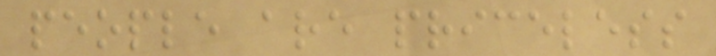people are priceless
